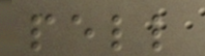pell
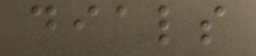dials
